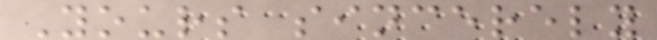Yours sincerely
